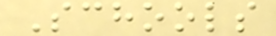Schools
